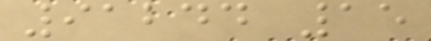91244 15
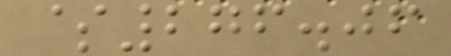$276.06
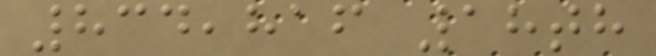834,816 18th
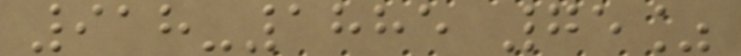918-1885 75%
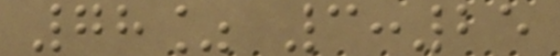78% 3:25
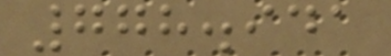778.941
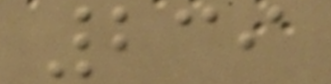239
